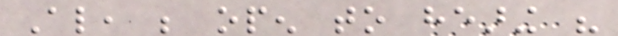Also, be open to hearing his
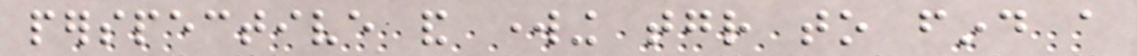perspective and working together to find a
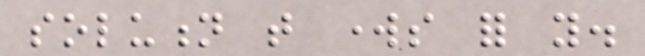solution that works for you.
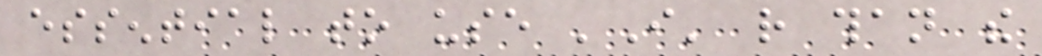essential to use 'I' rather than the
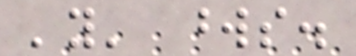'you' words.
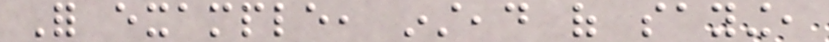For example, instead of saying,
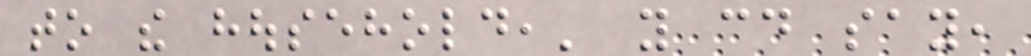to the household,' you could say,
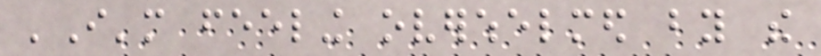'I'm feeling overwhelmed by the
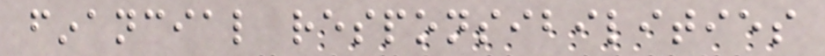financial responsibilities
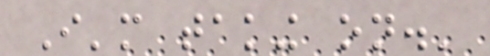I'm taking on.'
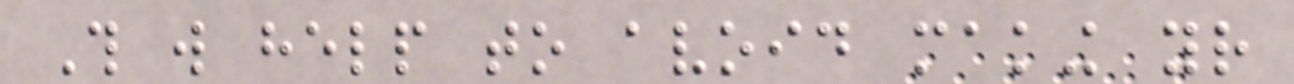This will help to avoid making your
